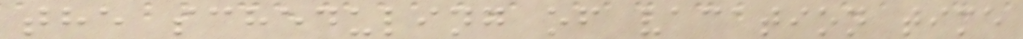the scheduling of vacation time
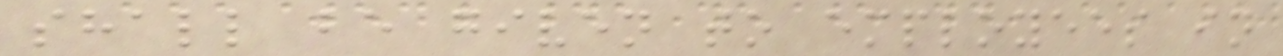shall be given to employees in
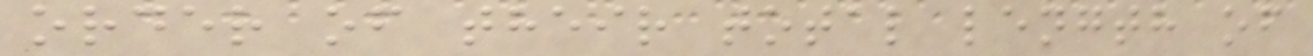order of their total length of
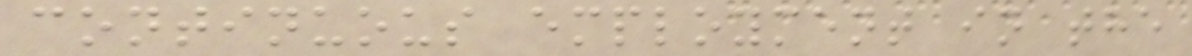continuous employment in the
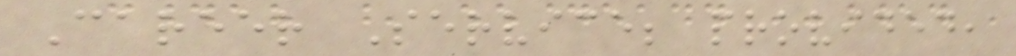Career Service; provided,
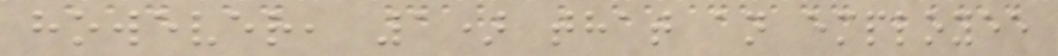however, 1) that an employee
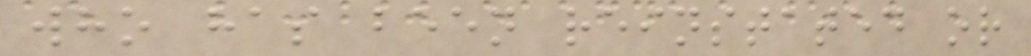who has been reinstated or
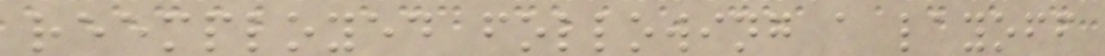reemployed following a layoff
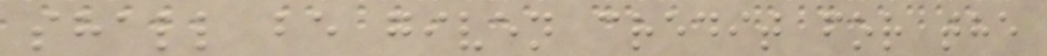shall be given credit for the
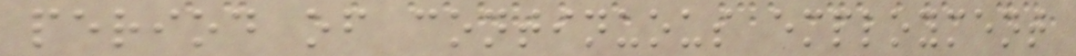period of continuous employment
